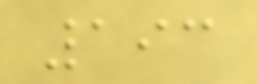193
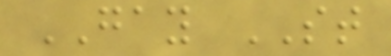GAY ST
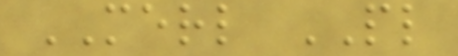MERL PL
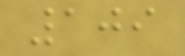109
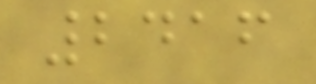2416
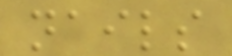nails
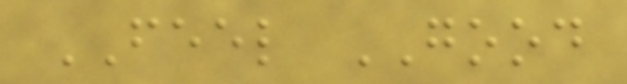FEEL GOOD
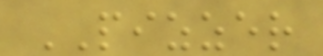PIZZER
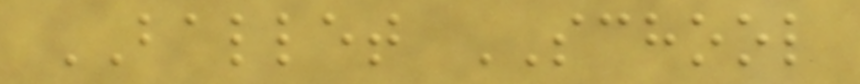BALLET SCHOOL
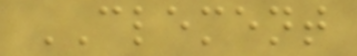CLEMENT
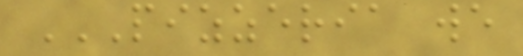PIZZERIA WE
